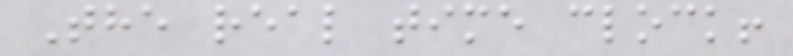The real time clock!
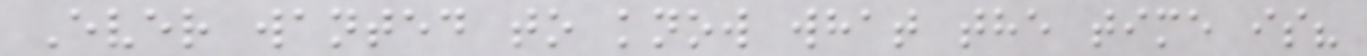Ever wanted to know what the time is?
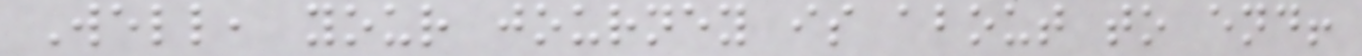Well, your journey is about to end!
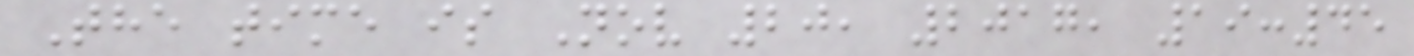The time is Nov 20, 2017, 19:45
